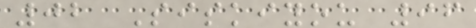02 Siskiyou 96
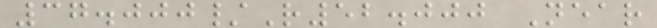37.000/R52.000 Near
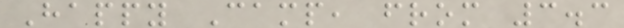Happy Camp, from 3.3
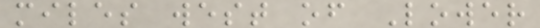miles west of Lower
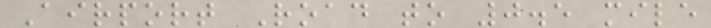Airport Road to 0.5 mile
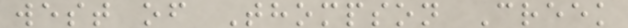west of Thompson Creek
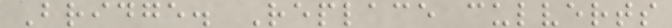Bridge. Replace culverts
